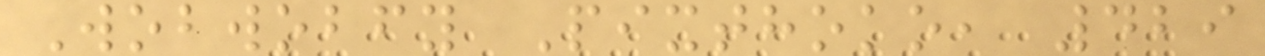Wobwobfy Pixthoko, 429
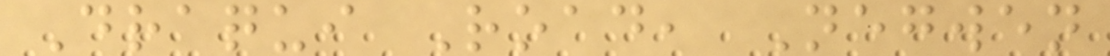Draqui Road, Negwen
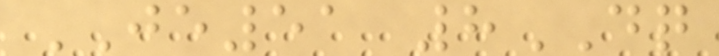JE51 8DQ
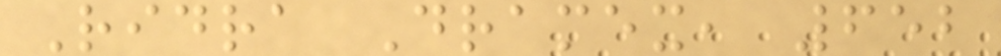Ridra Dramex, 652
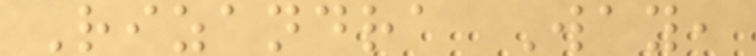Rizandra Way,
